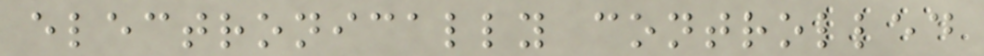electronically controlled
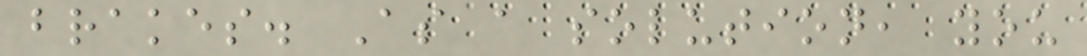brakes. As a solution, you
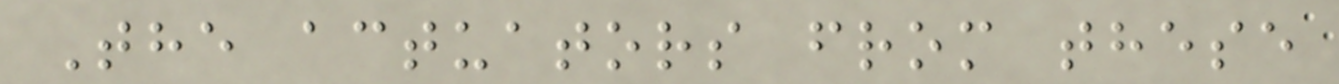The actuators from these
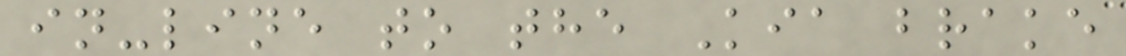in-line to the Kia brake
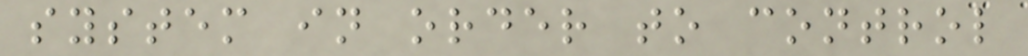system in order to control
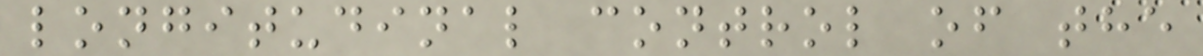longitudinal control of the
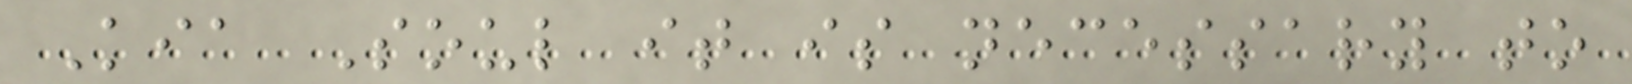Kia Soul it is necessary to
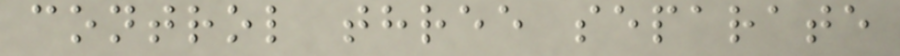control three separate
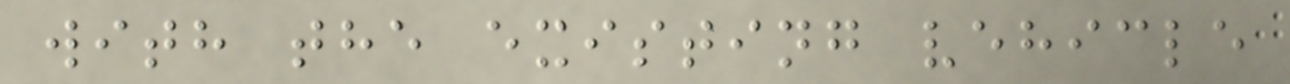with the existing vehicle
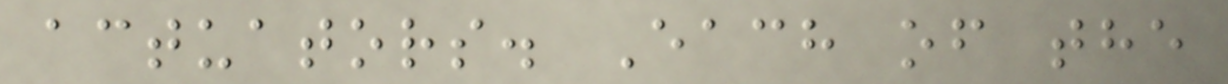actuators. Each of the
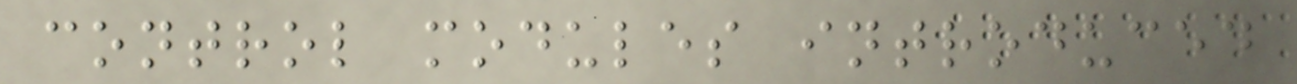control modules introduced
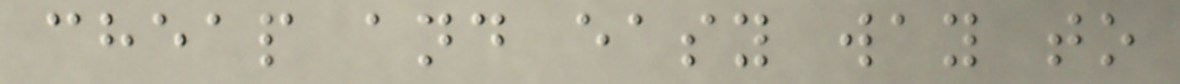cheap and easy way to
